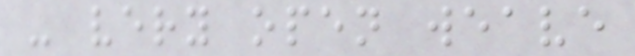- very open weave
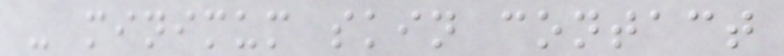- minimum skin contact
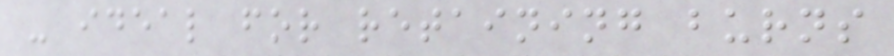- ideal for retaining burns
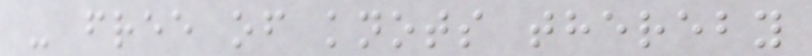- free of knots thereby
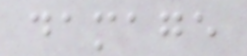damage
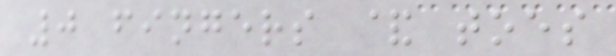0 fingers & toes
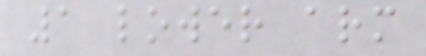1 lower arm
